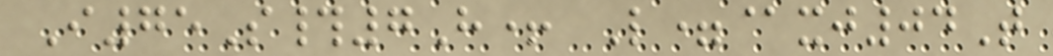I75S#7H+ L=@xj04T
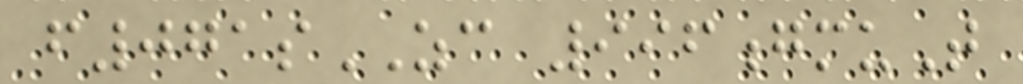f071sZC 996gmuT
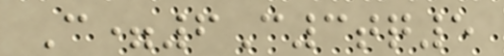C=6C3tq5
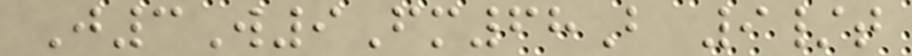J3W9Fm68B 9/t
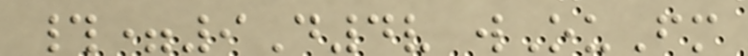#=9D4v wOuFm
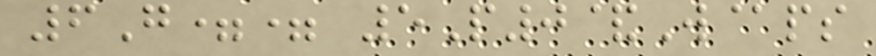6G== 5P0&W@ps
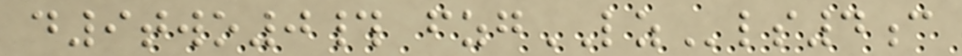d9two0# fzgLZls4c
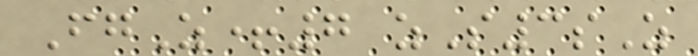FgZ+7 zS3sZ
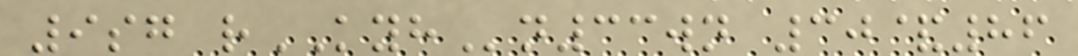9sg rKYHn33wn 30&86
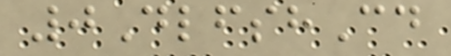0DlfshCd
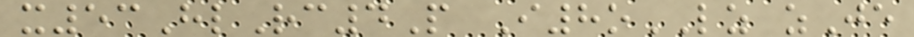x53HlRc4P I8oLZ zJe
